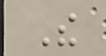The
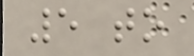5 to
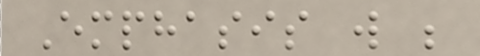Emphasis will be
